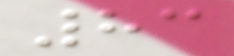83
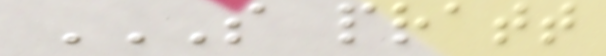S PRATT
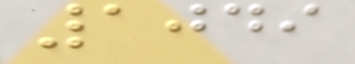1049
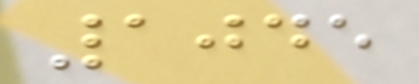1045
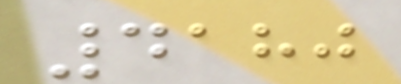4180
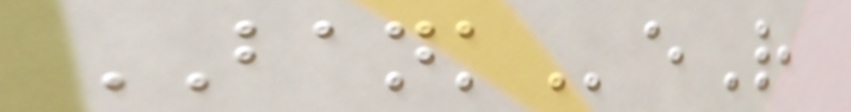BANKeR
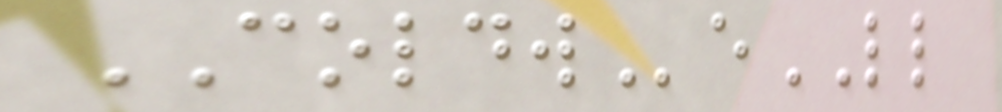COLDWeLL
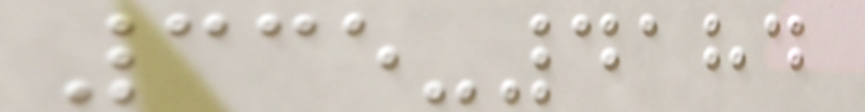335-4184
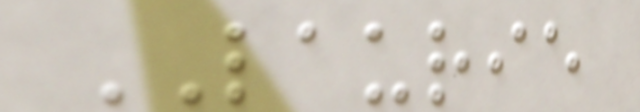LAURIE
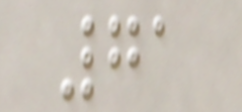71
